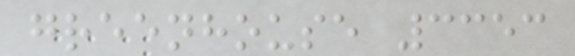greenhouse 3353
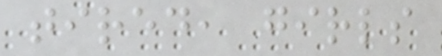tired, girls
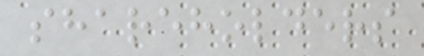shareholders
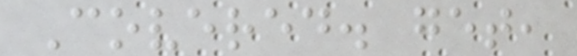Covered. get,
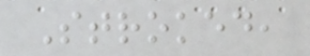Stroked,
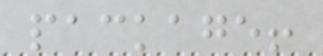package!
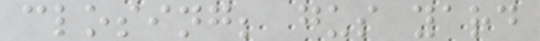closing; gus yard
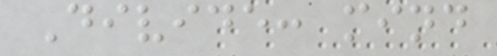Divide: mind
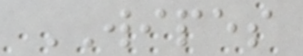WIPES
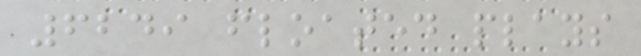6249 floated plays
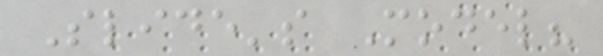Slide's Model?
